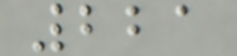221
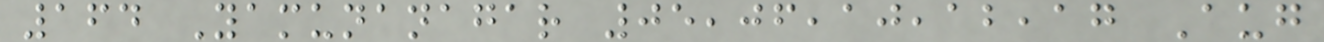164 Yamunanagar 05,06,10,12,17 Aug
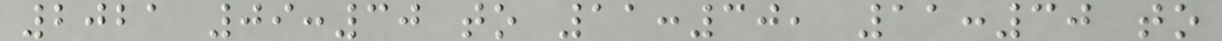2021 09:30 to 11:30, 11:30 to
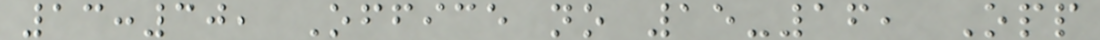13:30, Office no 15-16, Opp
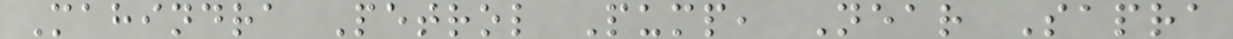Mahindra Petrol Pump, Near Sapra
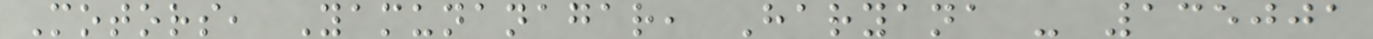Motors, Yamunanagar, Haryana - 135001
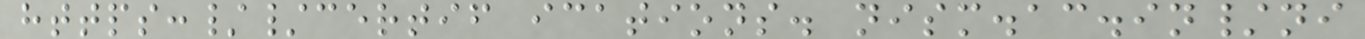https://certif ications. nism.ac.in/ni
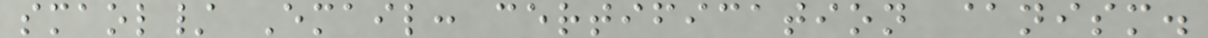smaol/ Email: certification @nism.
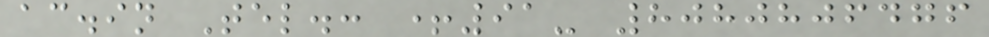ac.in Tel.: +91- 8080806476
